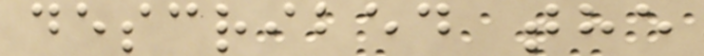described the
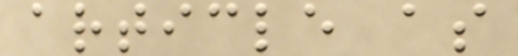article as
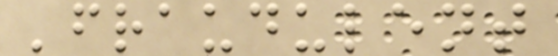'fraudulent
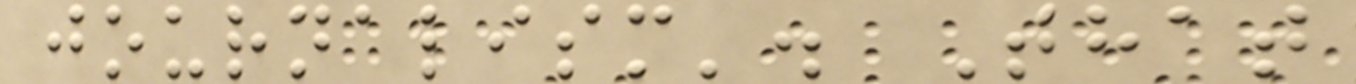journalism'. That
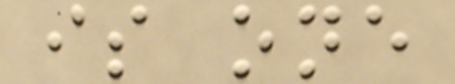is one
